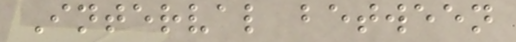Interval between
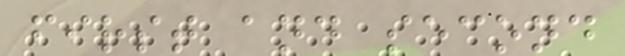first and second
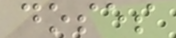doses
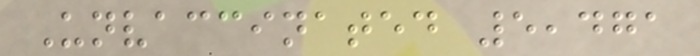Unvaccinated 5,471
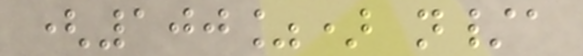(100%) n/a
